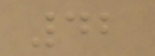42
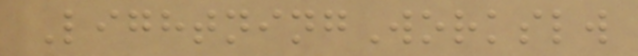LightningWorkslw
